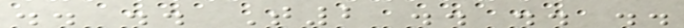.. .. T2 .. .. ..
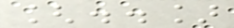[..]
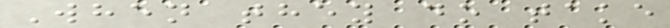When they do take
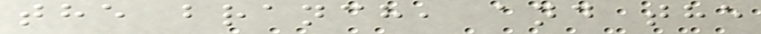the branch, and the
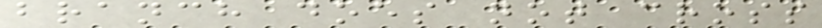branch does not cross
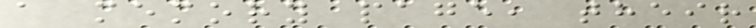a memory page, their
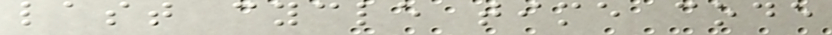last cycle time code
